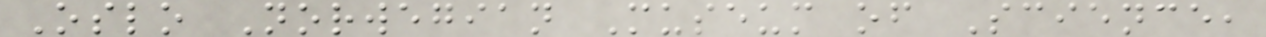Oslo Norwegian Museum of Science,
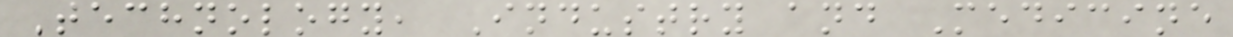Technology, Industry and Medicine
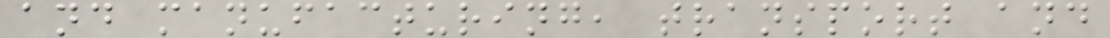and manufacturing, transport and
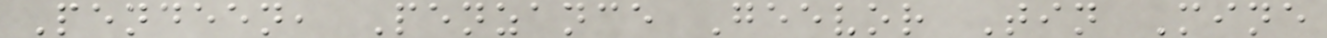Pendeen, Penzance Geevor Tin Mine
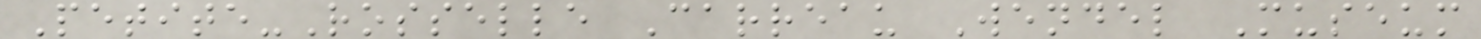Petite-Rosselle Carreau Wendel Museum
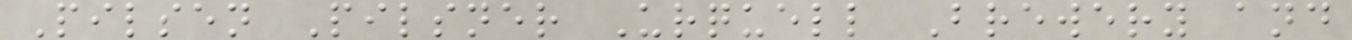Pilsen Pilsner Urquell Brewery and
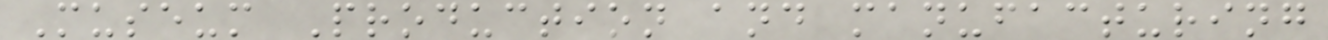Museum Production and manufacturing
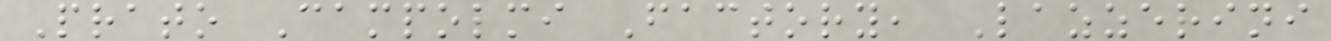Prato Campolmi Factory, Lazzerini
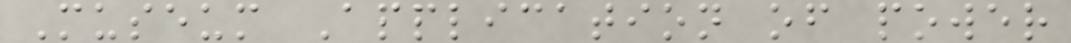Museum Application of power
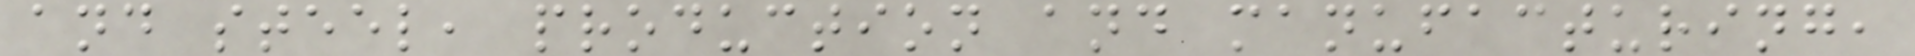and steel, production and manufacturing,
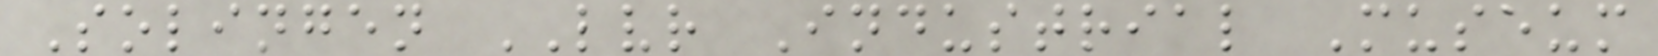Solingen LVR Industrial Museum
